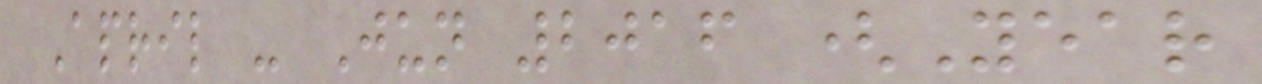April - Jun 2016 (Year
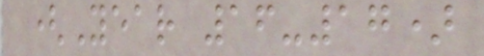(Year 16-17)
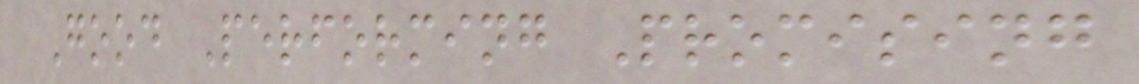Good Performing Promising
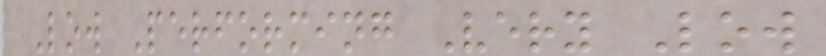Low Performing Very Low
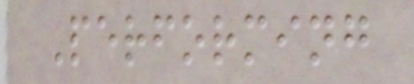Performing
